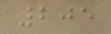205
